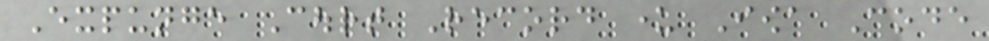Expunge Court Record under Iowa Code
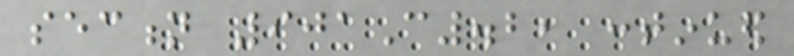section 901C.2, continued
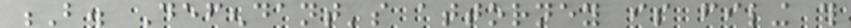B. Defendant's attorney is filing this
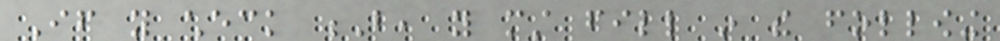If you check B, you must fill in the following
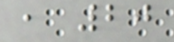, 20
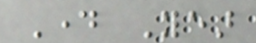Day Year
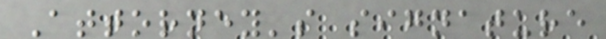Attorney's signature
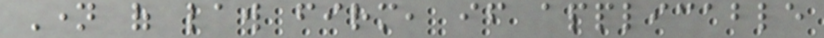Name of law firm, if applicable
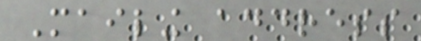Mailing address
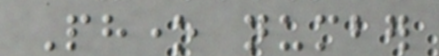Phone number
